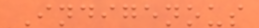Indigenous
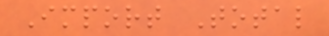Import Total
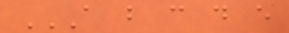A B C D E
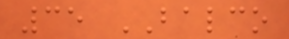35 BALCO
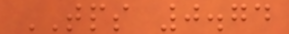TPS 0.74
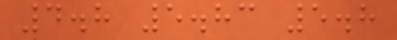4.8 5.83 5.8
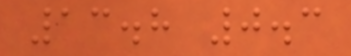13.8 0.3
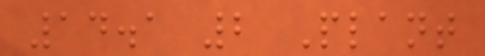14.1 2 Plant
